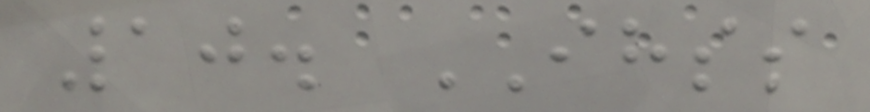10. IHSS
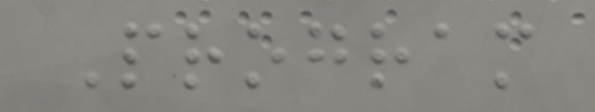Program
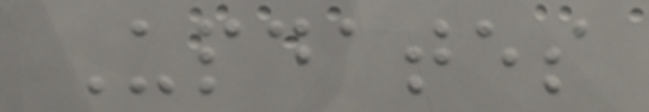Updates
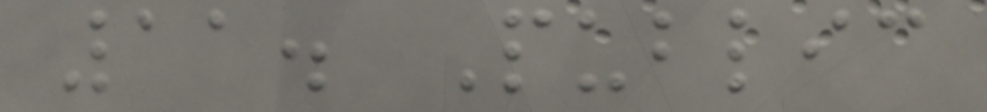11. Public
